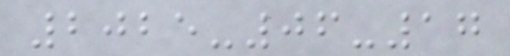2025-06-17
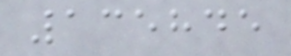135845
